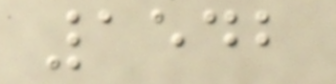1542
